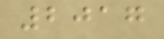2017
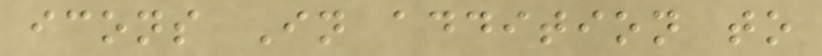icons In addition to
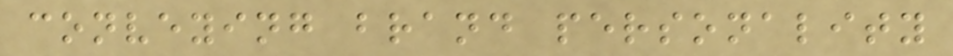conveying brand personality
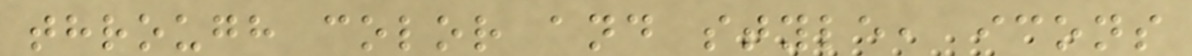through color and style, icons
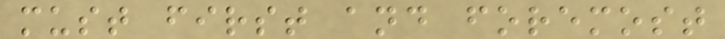must first and foremost
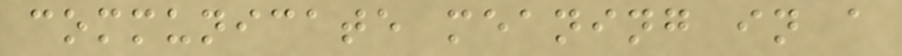communicate meaning in a
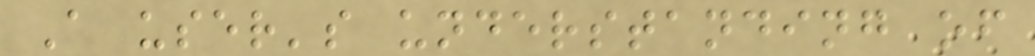A user's understanding of
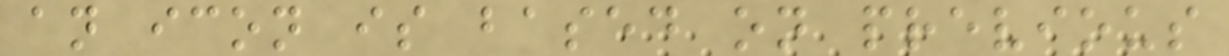an icon is based on previous
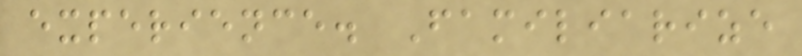experience. Familiarize
